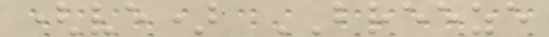(ve) BREEZE
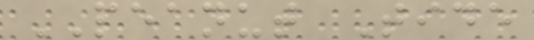PEANUT Tide
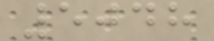5048
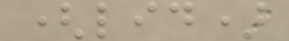(lid)
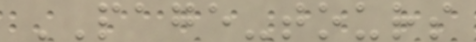PAGE-tours
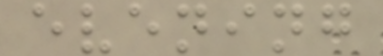evening
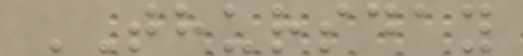THURSDAY
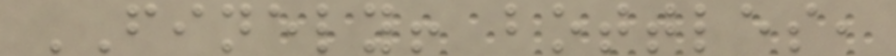FINELY! bottles,
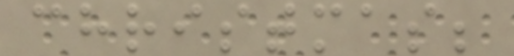christmas;
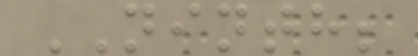NINTH;
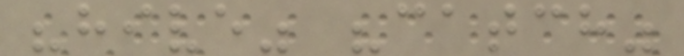"hive" "catch"
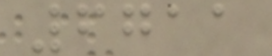6711
